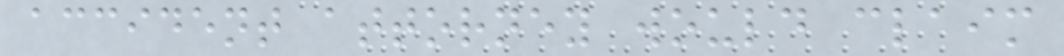accident attorney would claim
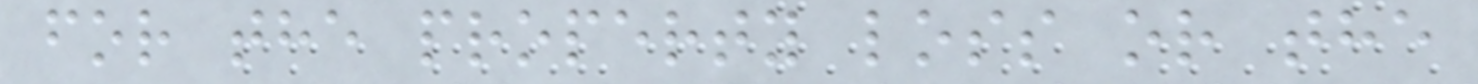for the property loss or the
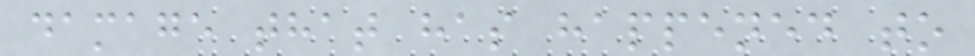damage that has happened to
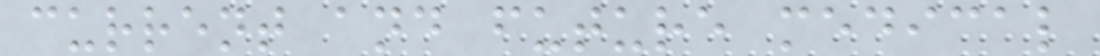current and future medical
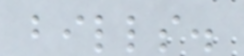bills.
